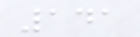141
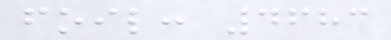foil: 4683
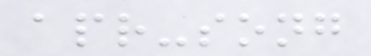apr-song
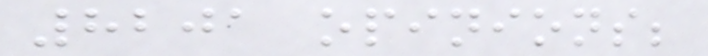8201 opinions;
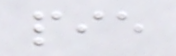pie
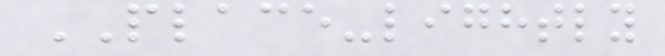PLACE-lightly
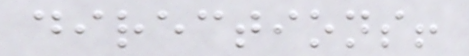directions!
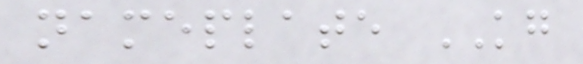nameplate KG
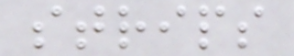strips
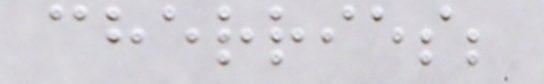cherries;
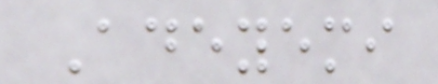Adeyemi
